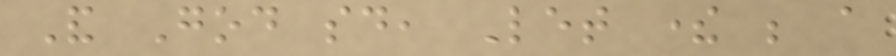And God said, Let there be a
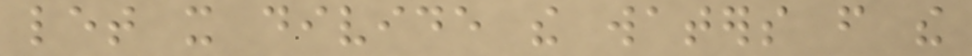let it divide the waters from the
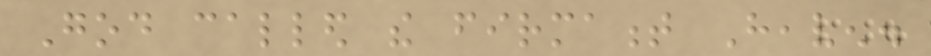God called the firmament Heaven.
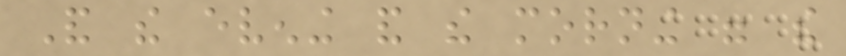And the evening and the morning were the
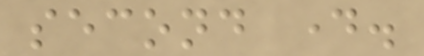second day.
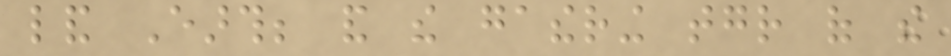land Earth; and the gathering together of the
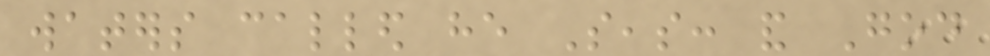waters called he Seas: and God
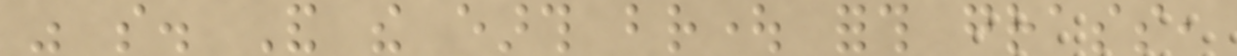was so. And the earth brought forth grass,
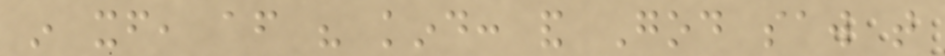in itself, after his kind: and God saw that
